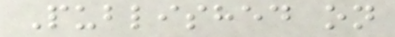Published on
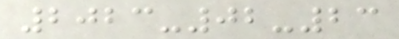2023-02-23
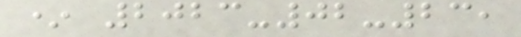* 2023-02-23,
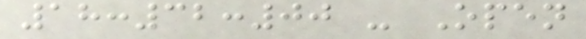18:32:00 - Open
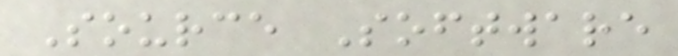Source Software
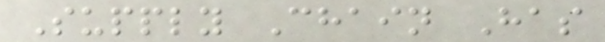Supply Chain Has
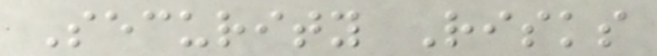Security Risks
